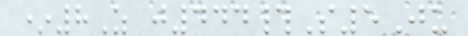*8Z j444#S5Ju
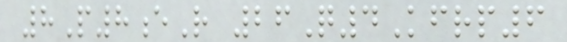8P8eR 26Q4Kfrp6
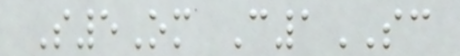S5Om C1SC
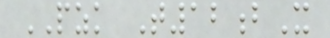PZK T12bX
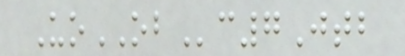UoOBc7Jtb
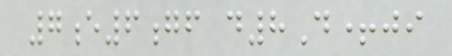7e6gf d8D+ji
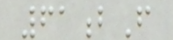61bF
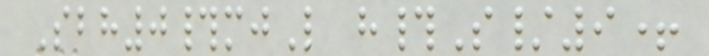Sbh0#mjL h#S/9+
